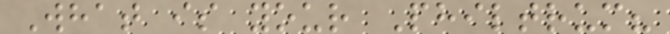What is your Philtrum?
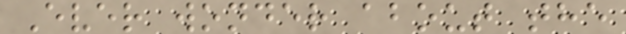Ever wonder about the
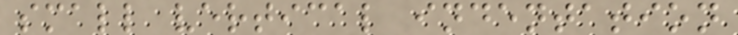small vertical indentation
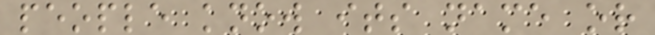people know its name or
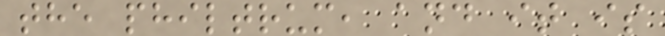the philtrum, and it is
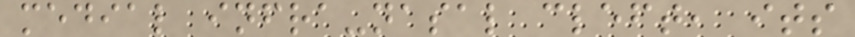medial infra-nasal cleft, its
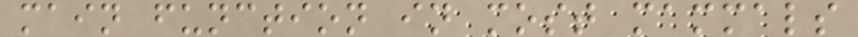main function in most mammals
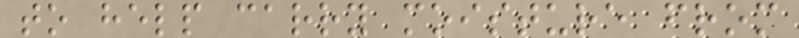to help carry moisture from
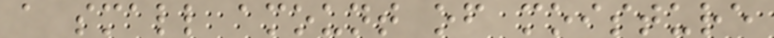a small amount of moisture
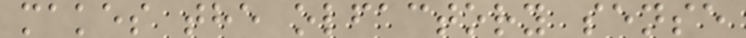makes the olfactory sense
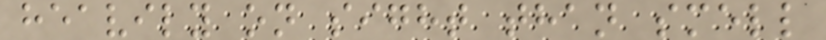heavily on sight than smell
